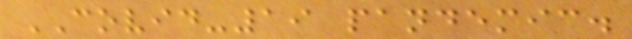COVID-19 pandemic.
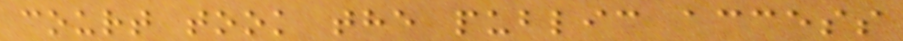court took the public access
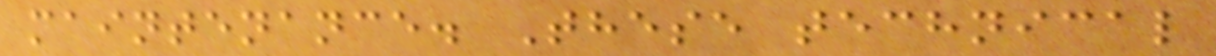maintenance. These technical
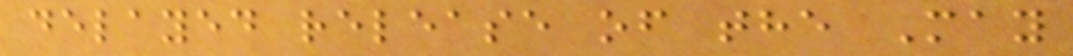delayed release of the May
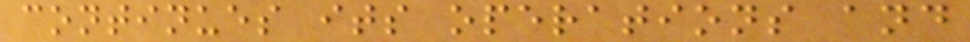continues its operations and
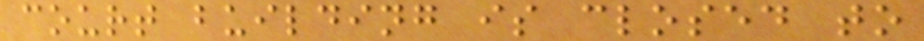court building is closed to
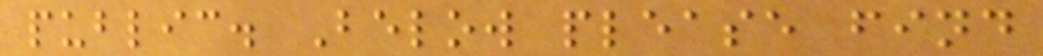public. Below please find
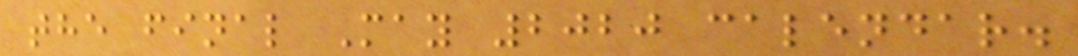the final May 2020 calendar.
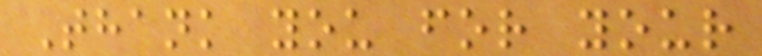Thank you for your
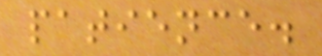patience.
